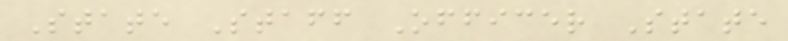State Staff Officer State
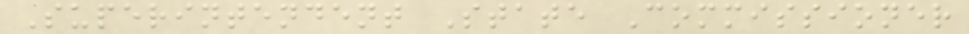Superintendent State Commissioner
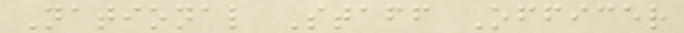National Staff Officer
